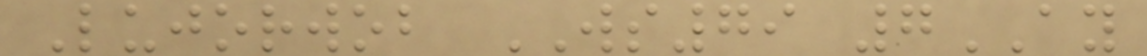Lujorwob WS79 7AY
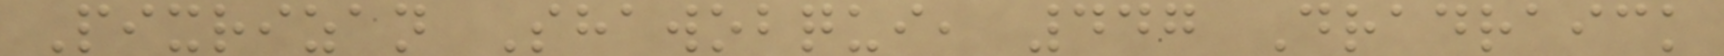Pixrizan Shawobqui, 447 Dradraick
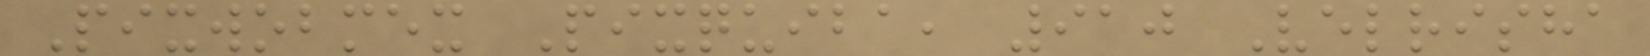Pixwobmex Pixquiba, 910 Velrisha
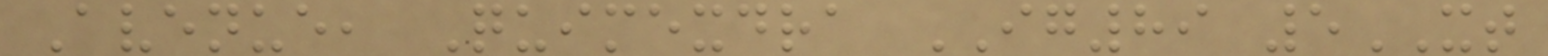Avenue, Quimexdra IG89 5XT
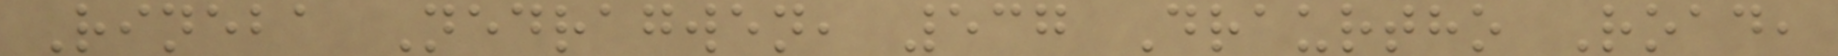Rineba Nedragwen, 537 Draurtho Road,
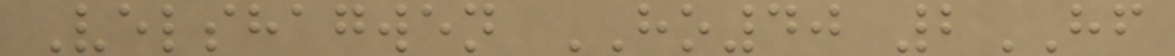Velshagwen HO40 2HF
